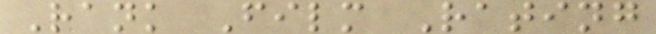Rank Film Rating
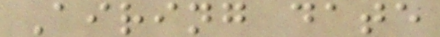Airing date
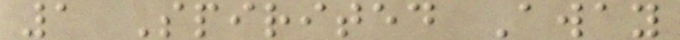1 Spirited Away
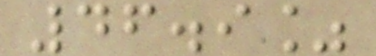46.9%
